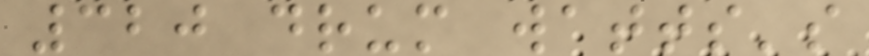320 drum watts's
